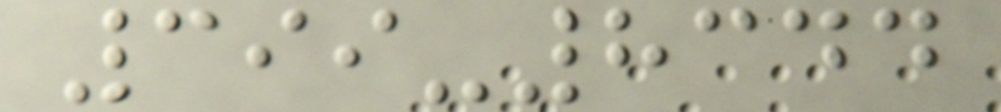399-8344
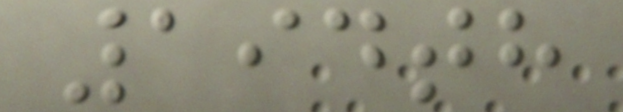194th
